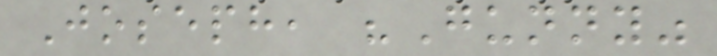Joseph, "Gunny"
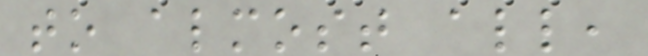to almost all,
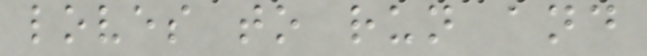loves to run and
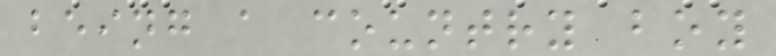being a country boy
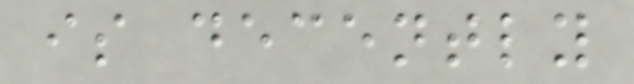is decently
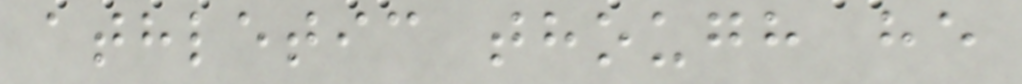athletic though he
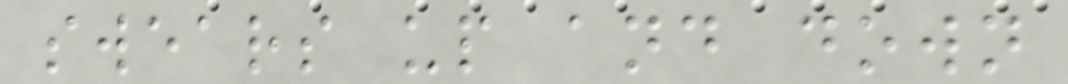swears up and down
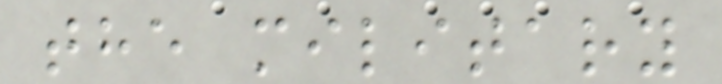the military
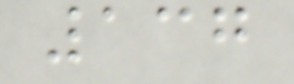137
